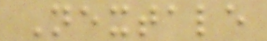Nextale
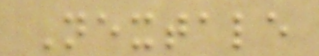Nextale
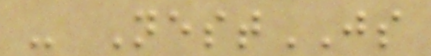- NestJS
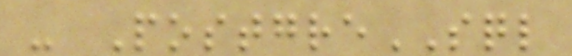- PostgreSQL
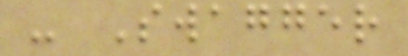- Swagger
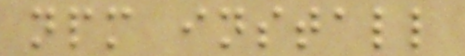npm install
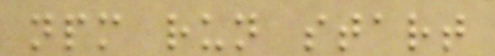npm run start
